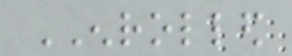ENROLLED
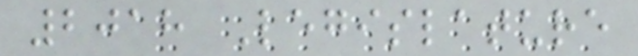2018 Legislature
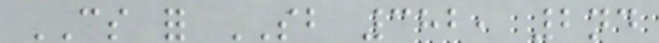CS for SB 382, 2nd
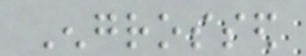Engrossed
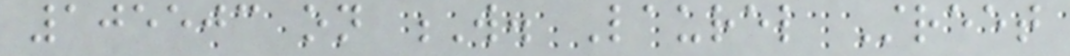105503 on W. Laurel Street
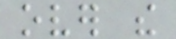over the
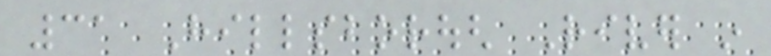31 Hillsborough River in
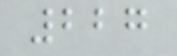227
